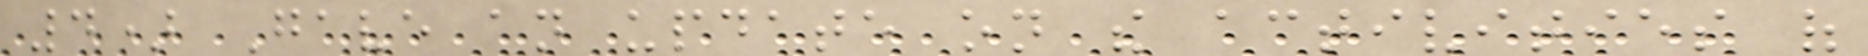4) Gave an update on the activities of
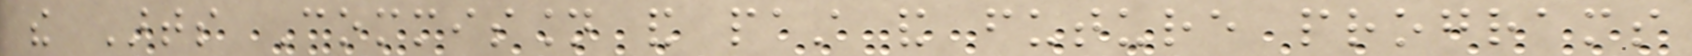the Arts Commission and past and future programs
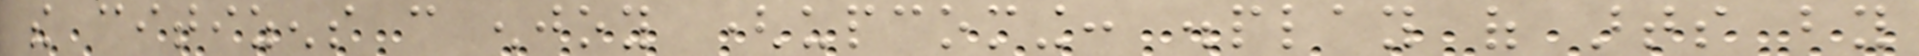the citizens can enjoy (upcoming: display of arts by
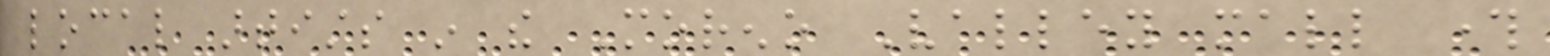local artists in the Moreno Valley mall through
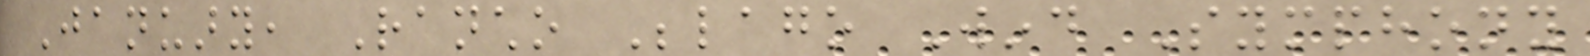January, Rancho Belago Wind Symphony
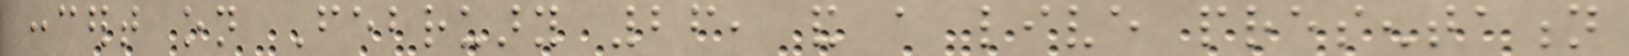concert on February 26, and a live presentation
